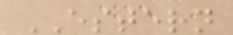ESTERN
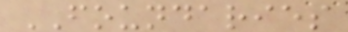FOUNDARIES
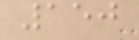150
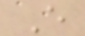E
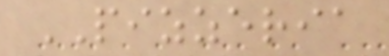PIZZERIA
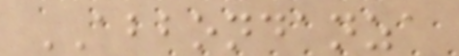ABBONDANZA
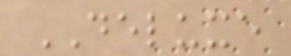DELUXE
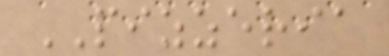PIZZERIA
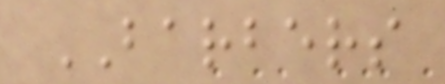BARBERS
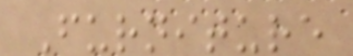Furniture
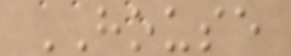HOUSE
